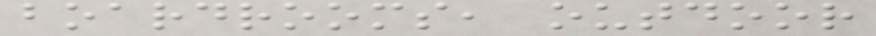boardrooms, outdoor
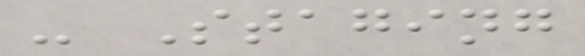- Staging
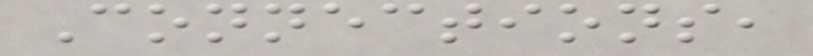Connections,
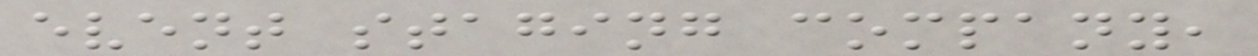event staging company,
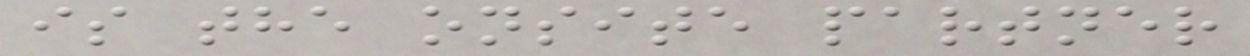is the onsite partner
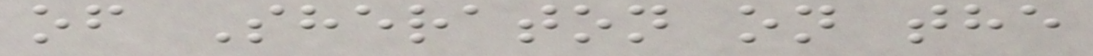of Sheraton on the
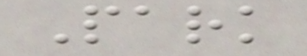Park
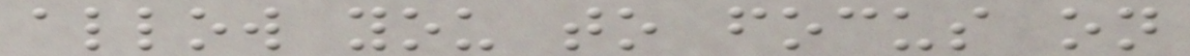allow you to focus on
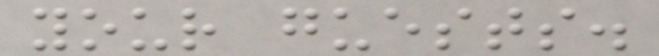your guests.
